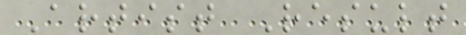Artist Result
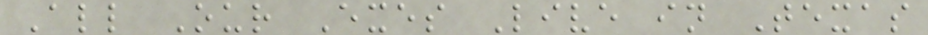All Our Exes Live in Texas
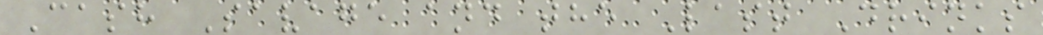Cash Savage and the Last Drinks
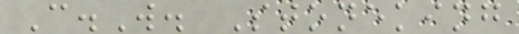C.W. Stoneking
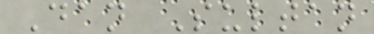Dan Sultan
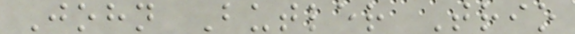John Butler Trio
